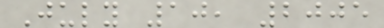July 10, 2005
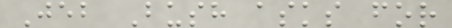Jeb Bush asks for
